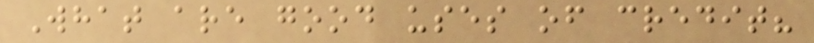What are good uses of credit?
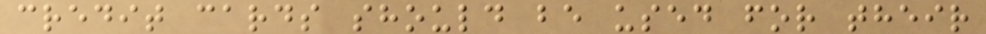credit cards should be used for their
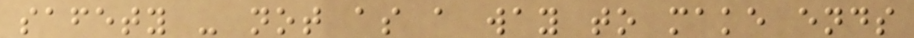safety - not as a way to make ends
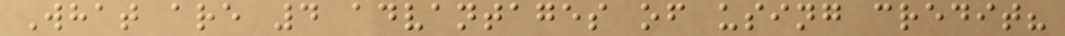What are 4 advantages of using credit?
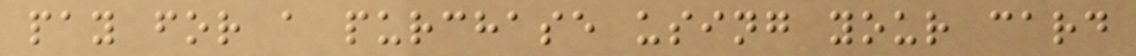pay for a purchase using your card
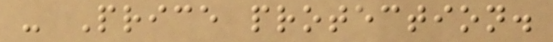- Price protection.
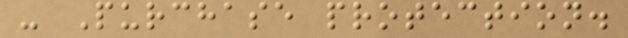- Purchase protection.
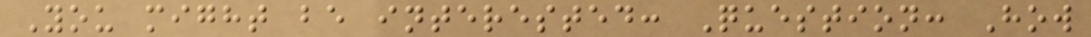You might be interested: Question: How
